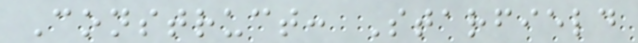Construct: Starfield
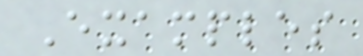Examples
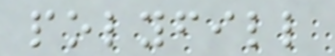polyfill
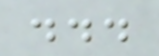...
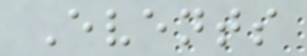Events
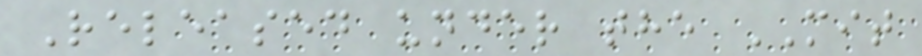Released under the MIT
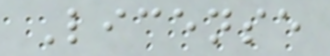License
